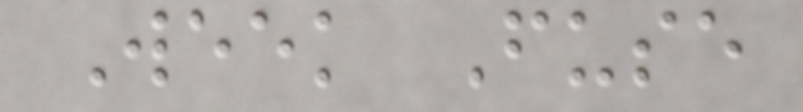Week Fuse
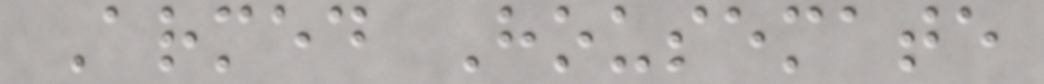Armed Housemate
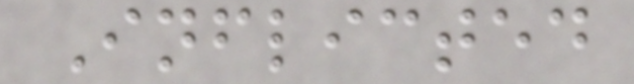Inflicted
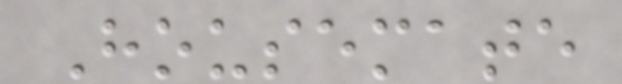Housemate
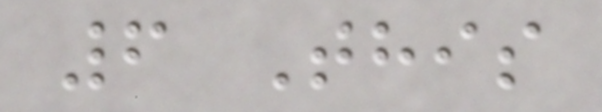6 This
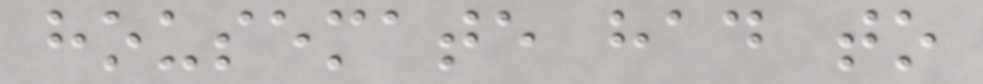housemate had to
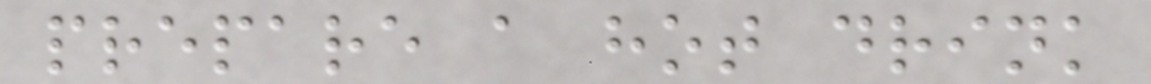prepare a hot drink
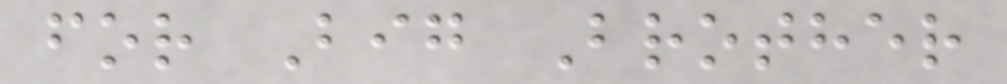for Big Brother
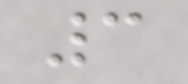3
